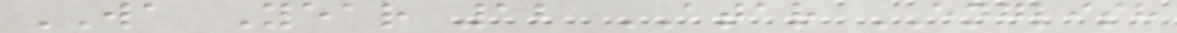WA Year 12 ATAR ENGLISH
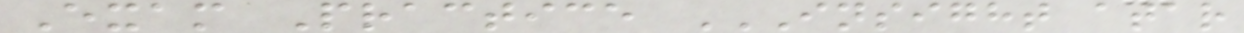Exam Practice INSIGHT ATAR
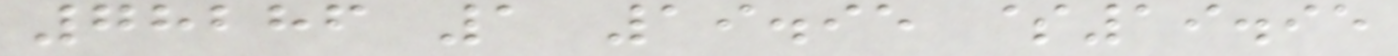78286 1 19.95 $19.95
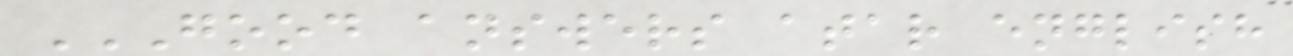GOOD ANSWERS ATAR ENGLISH
